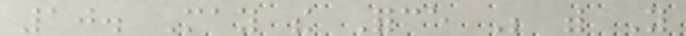10. May the Force Be with You
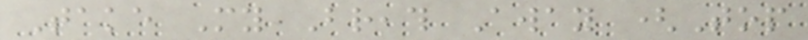Take My Breath Away (Top
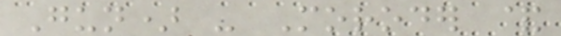Gun) - Moroder &
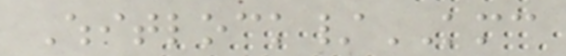Whitlock/KMC
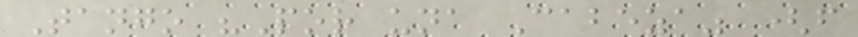Tango "Por una Cabeza" (from
